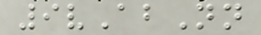9vAbNn
